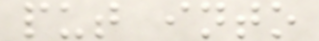put into
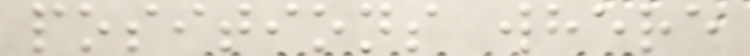positions where
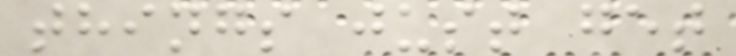things just get
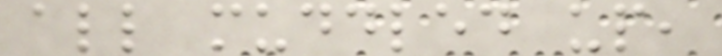all muddled up,
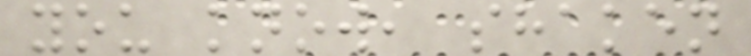you know, shaken
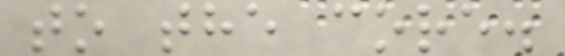to the core.
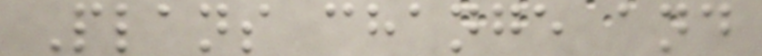Plans change and
